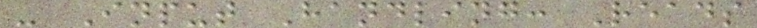- Input Handling: Reads
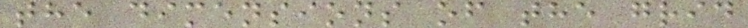the dimensions of the grid
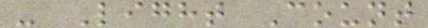- Light Count
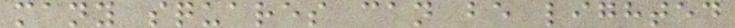many squares can be lighted
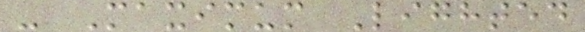- Maximum Lighted
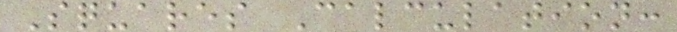Squares Calculation:
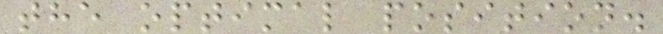the optimal position.
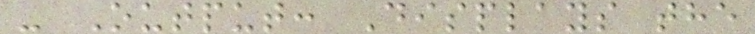- Output: Displays the
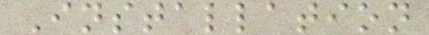Installation
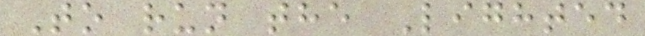To run the Lighted
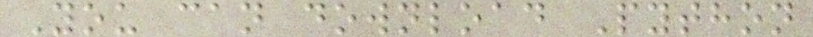You can download Python
